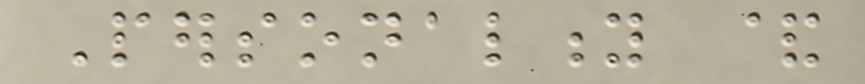Personality &
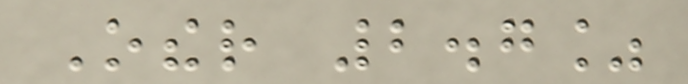Other 2.7%
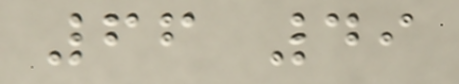66 49
